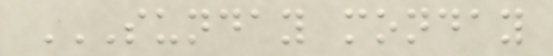SUNDAY MONDAY
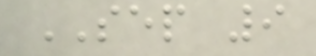SEP 9
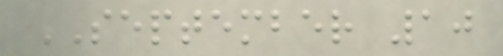SEPTEMBER 10
